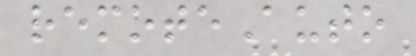remoteAuto
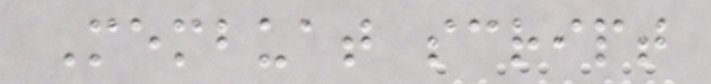Membuat script
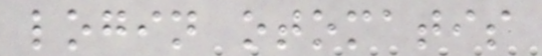login otomatis
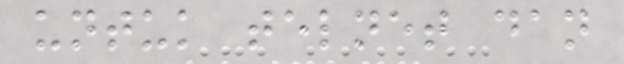untuk telnet dan
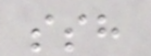ssh
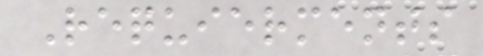Requierments
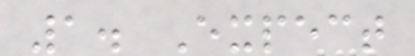1. Expect
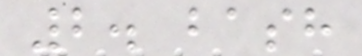2. bash
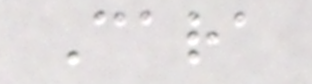Cara
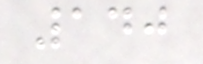140
